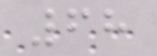68
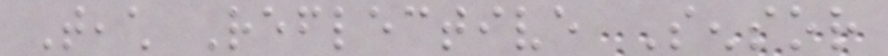Teach Reflective Sensor
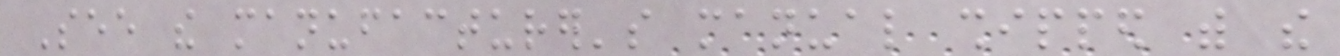See the manufacturer's manual shipped with the
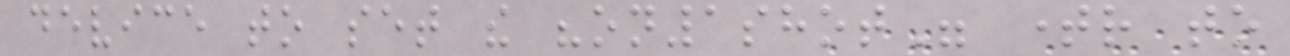device to set the "on1shot" timer to
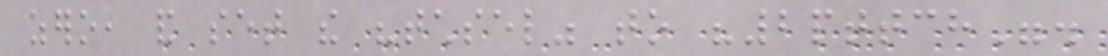zero, and set the "tchsel" to "2pttch".
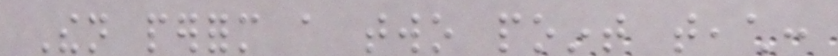Then perform a two point teach:
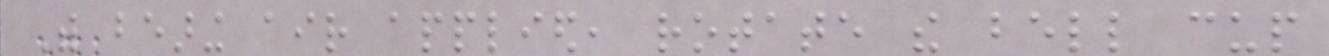With bearing air applied, rotate the bell cup
